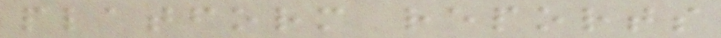platform reports
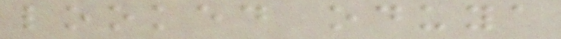looked oduya
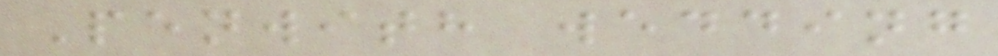Penwith wedding
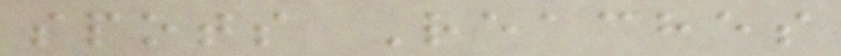spots Reaches
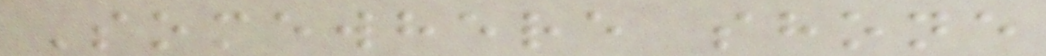Somewhere shone
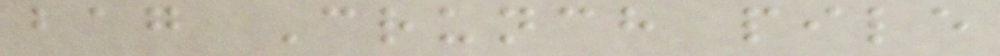bag Crunch pile
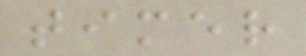timer
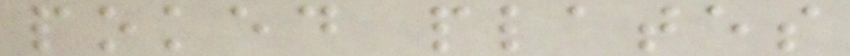poked plates
